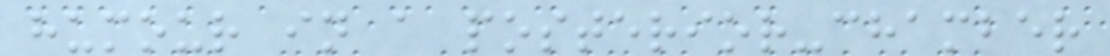humour in a posterior-chamber
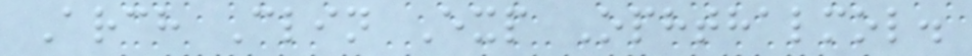Arch Clin Exp Ophthalmol.
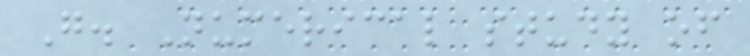G. Numerical study of
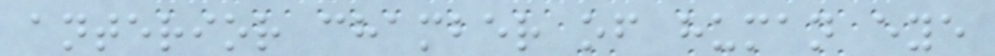anterior chamber of human eye
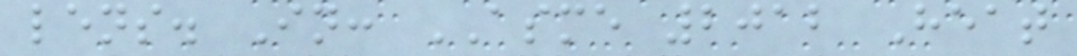lens. In: ASME 2012 Heat
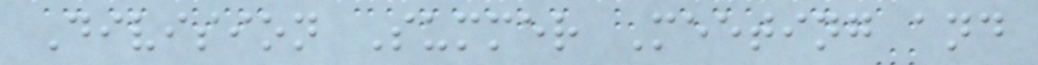Division Summer Meeting and
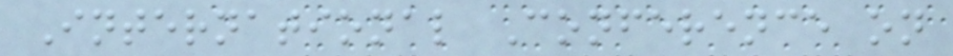International Conference on
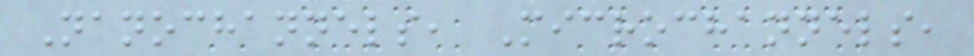Nanochannels, Microchannels,
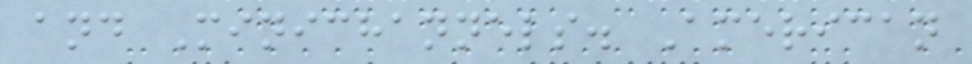and Minichannels. American
